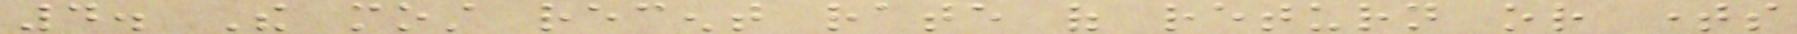4. The most recent rate of return or times
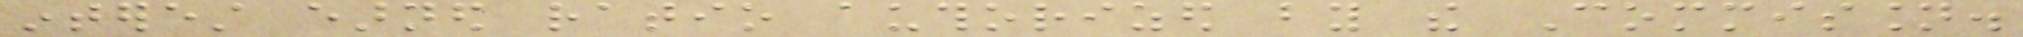interest earned ratio authorized by the Commission.
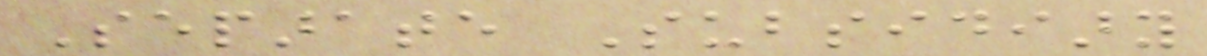Separate Subsidiary
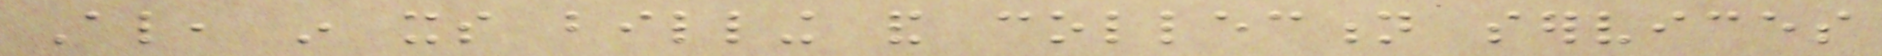Also, in its billing and collection services
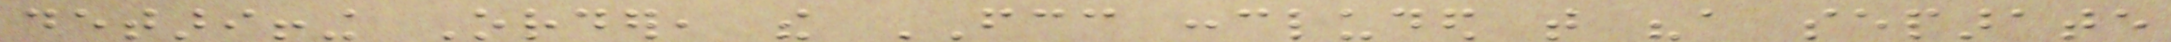detariffing Order, the FCC concluded that "a separate
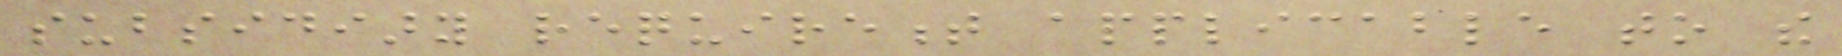subsidiary requirement applicable to the
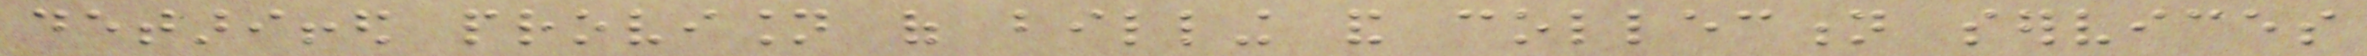detariffed provision of billing and collection services
